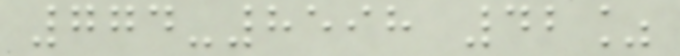774-8598 42%
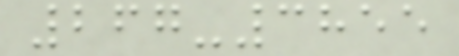267-3855
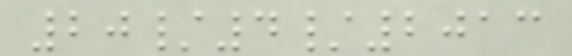20/4/2013
